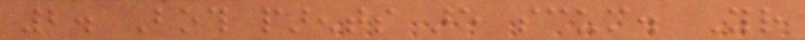2. Both parents are scum. Your
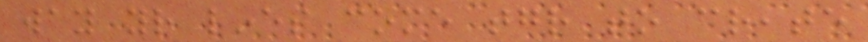way your lines come together to create
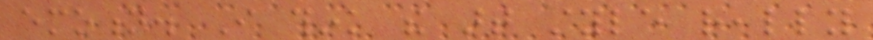emotion. I think the art style really
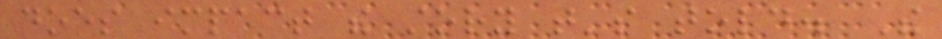does impact the story that's told. The
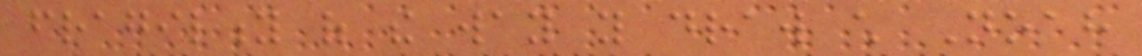fragility of the way you draw child Noah
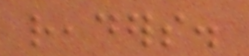readers.
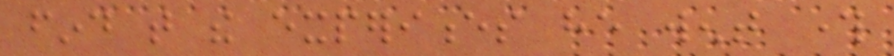find that the experiences he went through
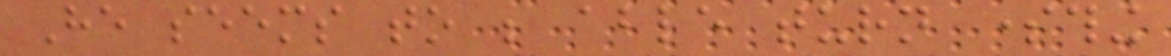He seems to be able turn something
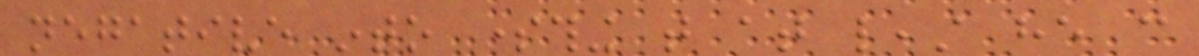negative into something that at least he can
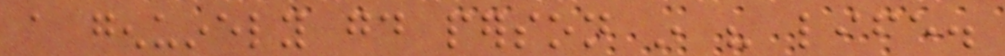a genuinely good person in his life.
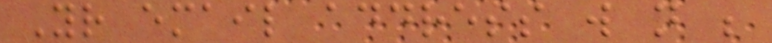Your email address will not be
